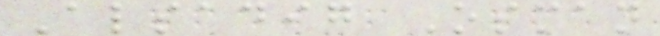Alsadig Osman
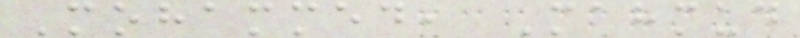Mohammed, Mahmud
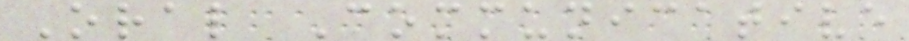Oral Communicative
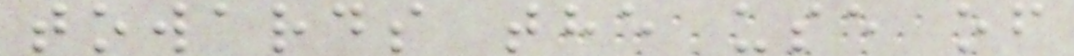towards the use of
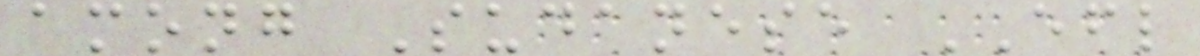among Sudanese EFL
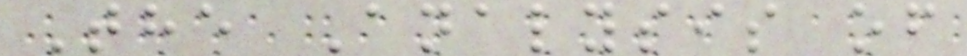The Analysis of
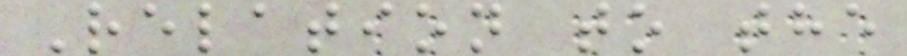Relation to the
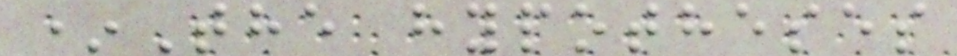*The hypotheses
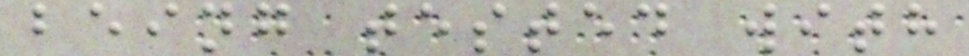being tested with
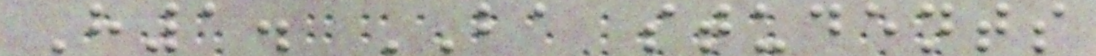H1. BA students
